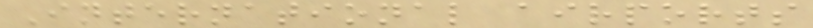International airports
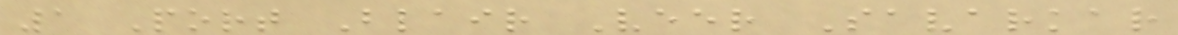1 Port Blair Veer Savarkar
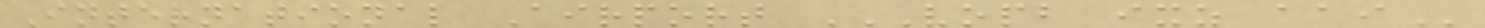International Airport VOPB IXZ AAI
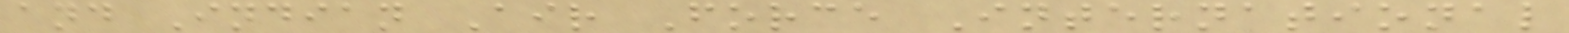and Indian Air Force International
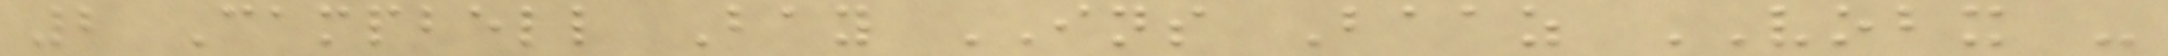2 Campbell Bay INS Baaz VOBX -
